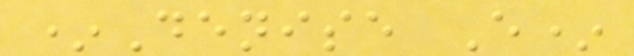*Denise E*
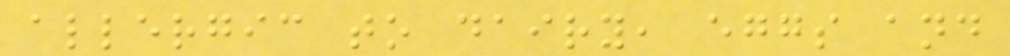allergic to dairy, eggs and
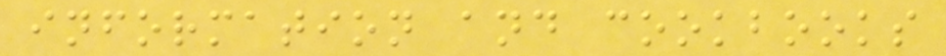information and cookbooks
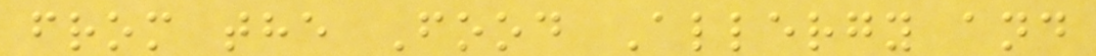from the Food Allergy and
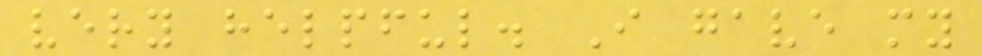very helpful. I gave my
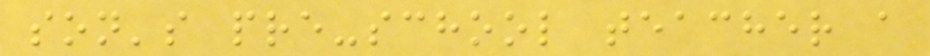son's pre-school teacher a
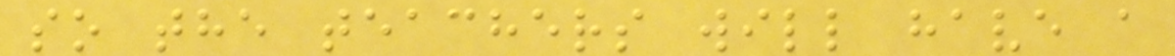so the teachers will have a
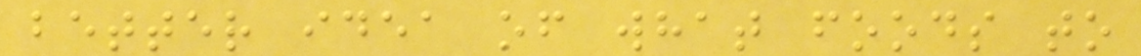better idea of what foods to
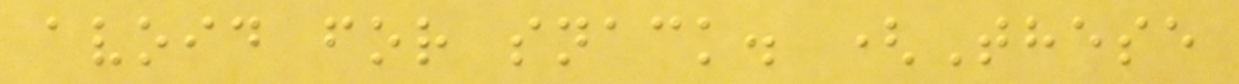avoid for snack. (These
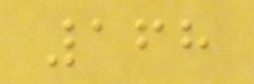168
